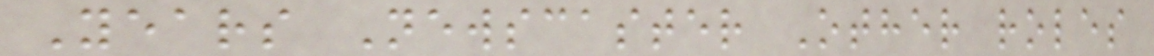Years Newscaster Other roles
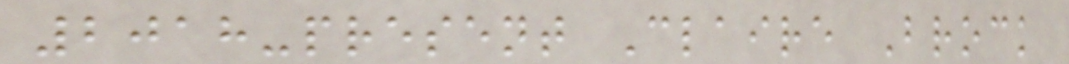2018-present Claire Brock
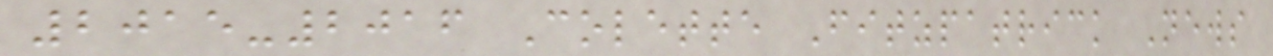2015-2016 Colette Fitzpatrick News
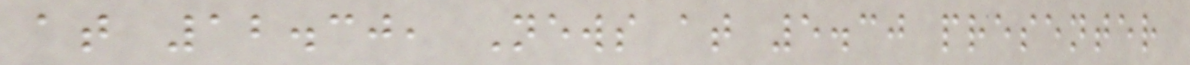at 12.30, News at 5.30 presenter
